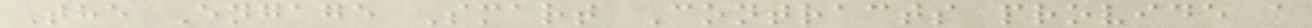The Engage Smart Contracts provide a
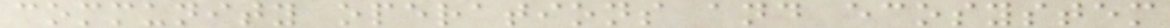community operations and ecosystem
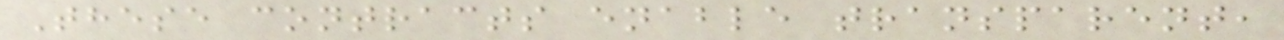These contracts enable transparent,
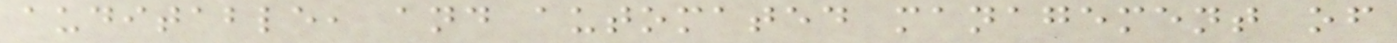auditable, and automated management of
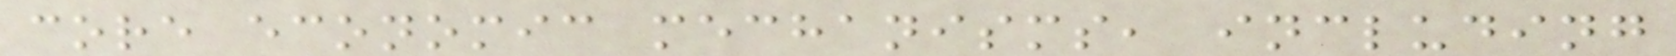core economic mechanisms, including
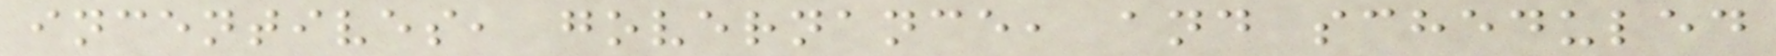incentives, governance, and scheduled
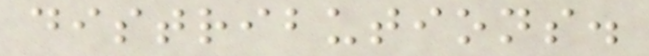distributions.
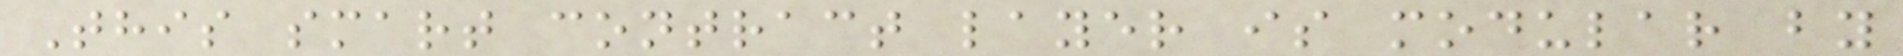This smart contract layer is modular by
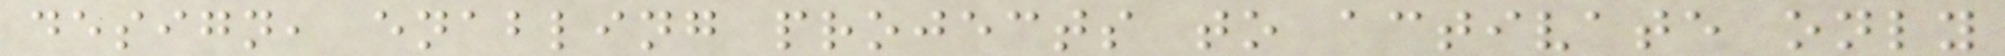design, enabling projects to activate only
